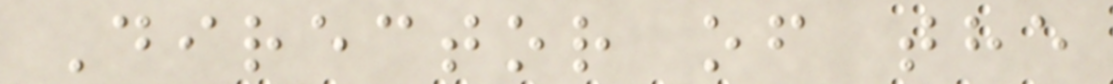Director of the
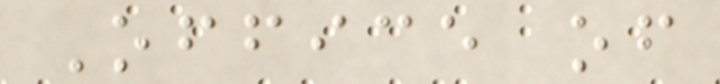Office of
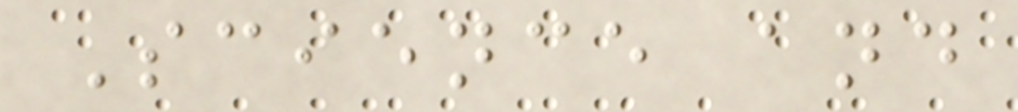Science and
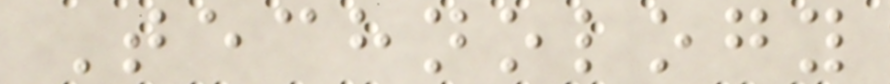Technology
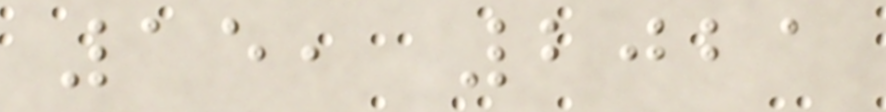15, 2021
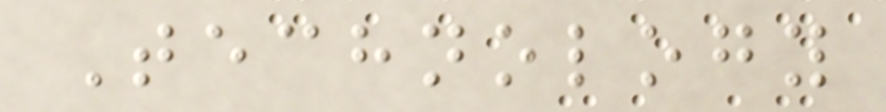Technology
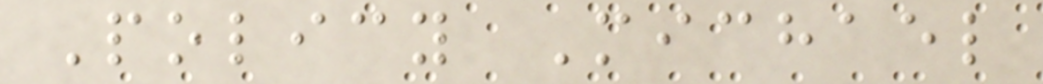Policy Michael
